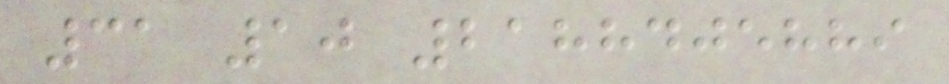31 10 2188405889
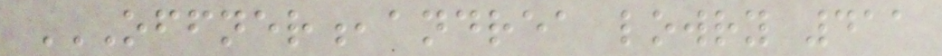OFFNER,ANDREA LOWRY 411
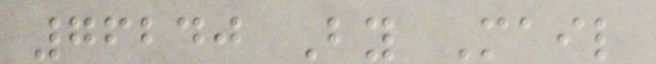76240 By Mail
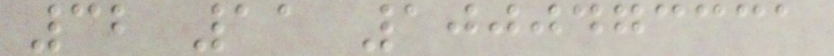32 11 1000473331
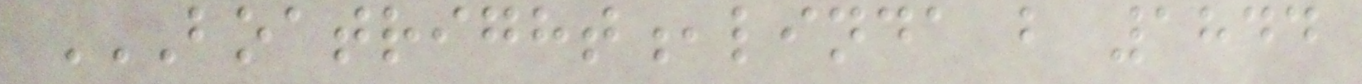BOATRIGHT,LINDA B 1844
